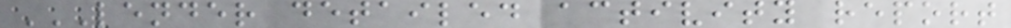LENDER DETAILED ACTIVITY REPORT
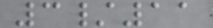3/11
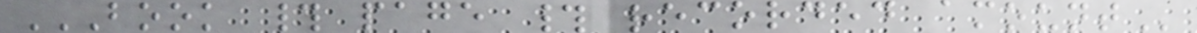BOOK # PAGE # RECORDED AMOUNT
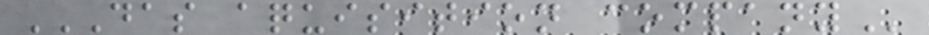DAS AQUISITION COMPANY
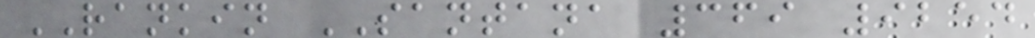RANKIN SANTANA 369 9254
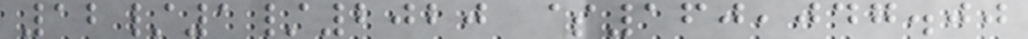12/1/2020 $160,047.00
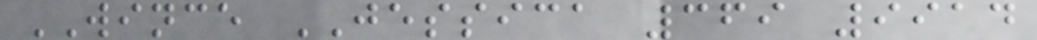WINCE JESSICA 369 9914
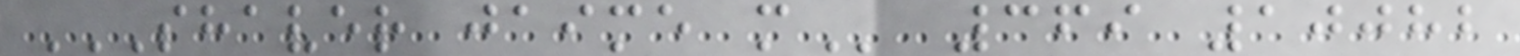SHAVER JAIME M 369 10082
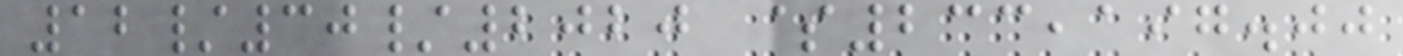12/30/2020 $233,197.00
